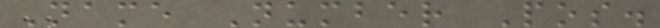Name Number Pos.
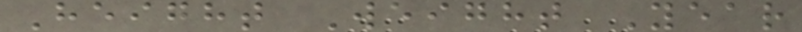Height Weight Year
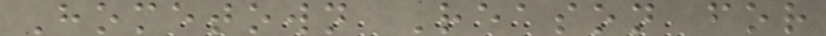Hometown Reason for
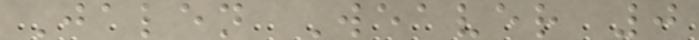Jalen Weaver 0
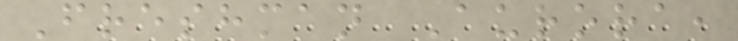Freshman Aurora,
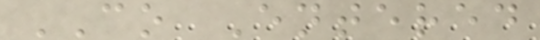CO Entered
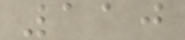110
